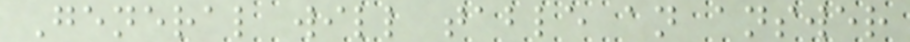General will table an answer
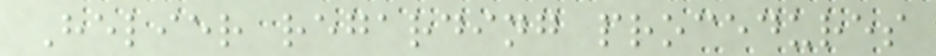Helier regarding procedures
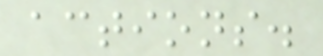actions.
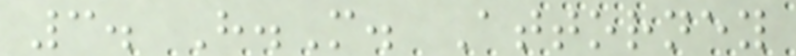3. H.M. Attorney
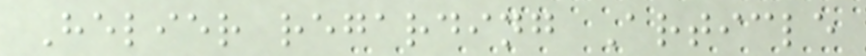Helier regarding Article
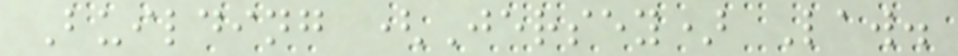Building (Jersey) Law.
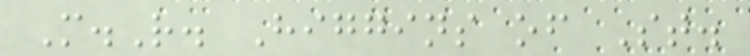M.R. Higgins of St.
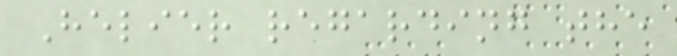Helier regarding the
